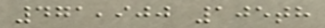471,900 105th
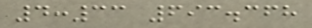4:33 693.368
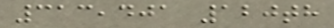313,401 120th
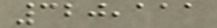320,111
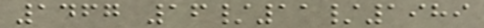1467 16/11/1989
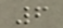6
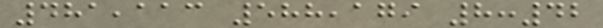481,113 588,179 8:42
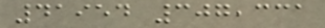41954 307,331
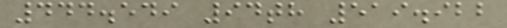444.549 94th 519.922
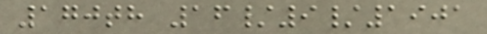170th 16/9/1901
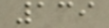139
